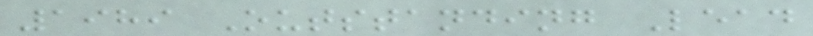1989 Outstanding Lead
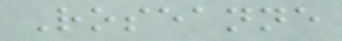Roseanne
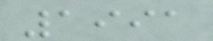1991
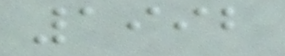1992
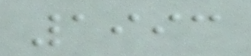1993
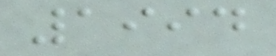1994
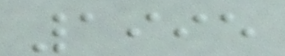1995
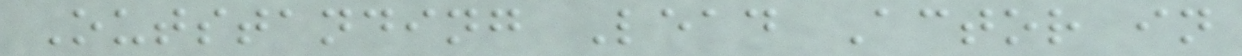Outstanding Lead Actor in
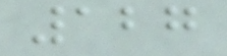127
